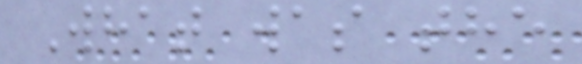What was the
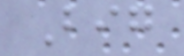Big
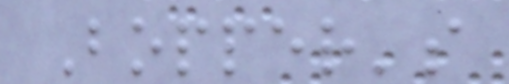Bopper's
